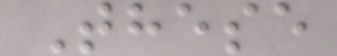These
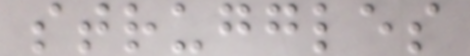struggles
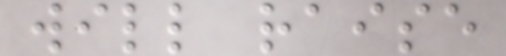will raise
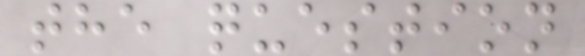the question
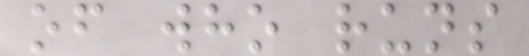of who runs
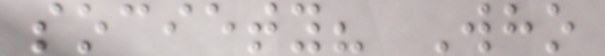society? Who
